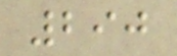290
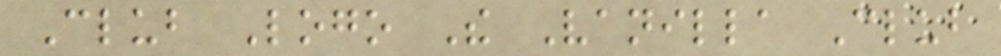Club Logo The Vanilla Club
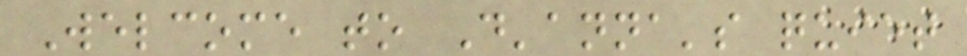Welcome to D'anna's quiet
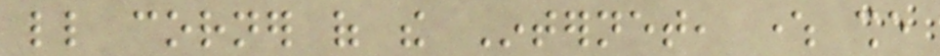little corner of the Internet, where she
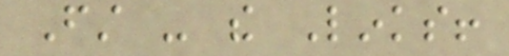First - the Links!
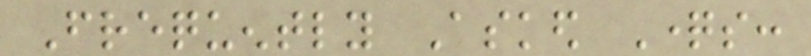Frequently Asked Questions:
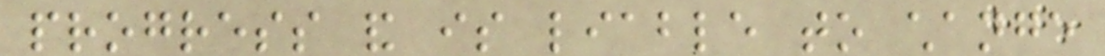progress and is liable to change
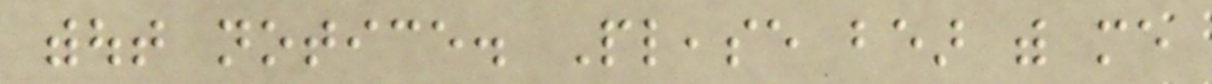without notice. Please bear with me
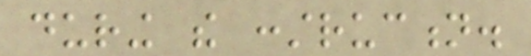during the construction.
